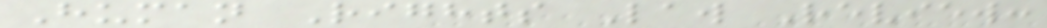Human Rights Law Review:
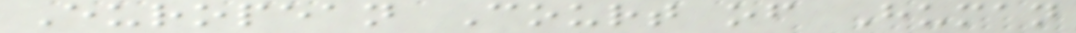European Court of Human
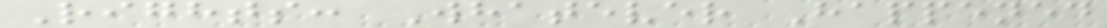Rights: Whatever Happened
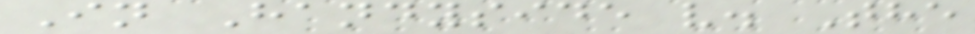In Handyside v. The
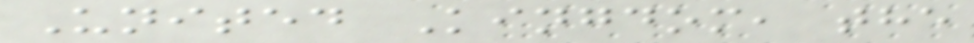United Kingdom, the
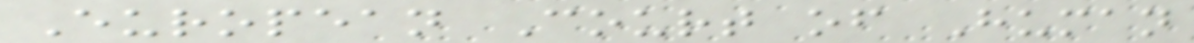European Court of Human
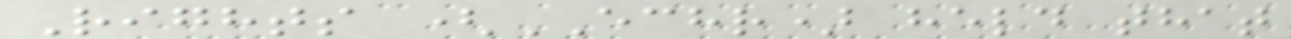Rights (ECHR) held that
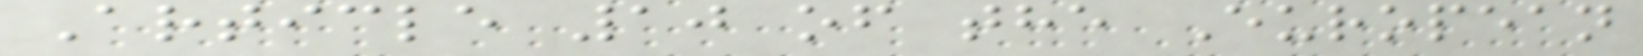Article 10 of the European
